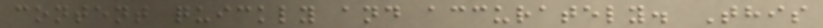content quickly and accurately. This
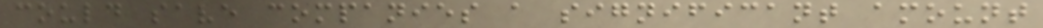could save companies a significant amount
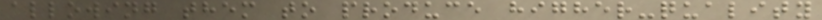allowing them to produce higher-quality
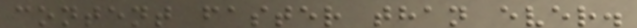content faster than ever.
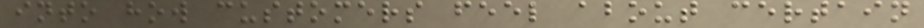into how customers feel about certain
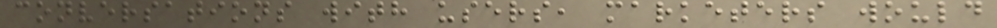conversations with users, marketers would
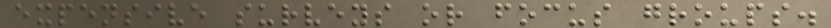expensive surveys or focus groups.
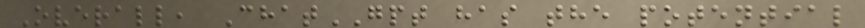Overall, ChatGPT has the potential
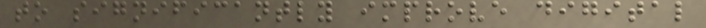to significantly improve digital
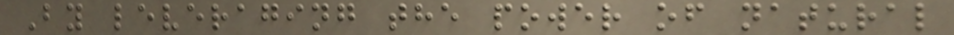By leveraging the power of natural
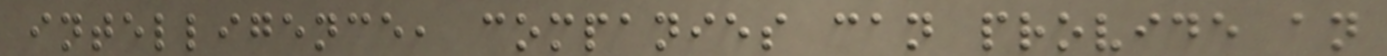intelligence, companies can provide an
